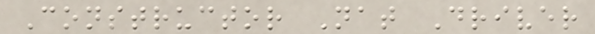Constructor Nat Driver
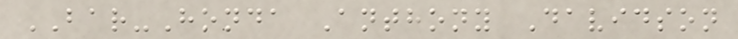BAR-Honda Anthony Davidson
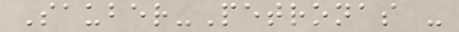Sauber-Petronas -
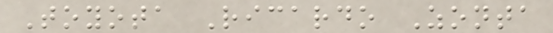Toyota Ricardo Zonta
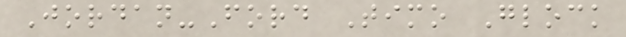Jordan-Ford Timo Glock
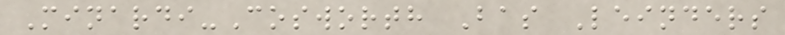Minardi-Cosworth Bas Leinders
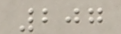207
